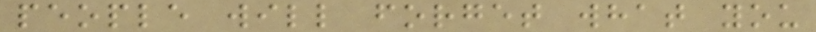people will forget what you
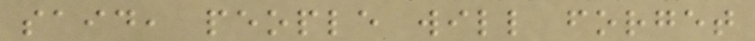said, people will forget
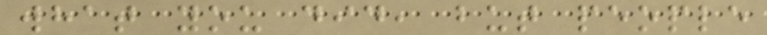what you did, but people
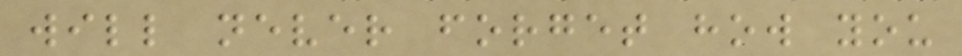will never forget how you
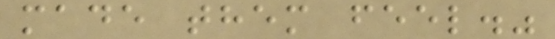made them feel."
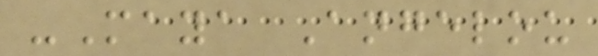-Maya Angelou
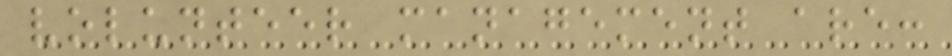volunteer management are:
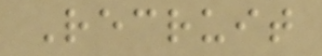Recruit
